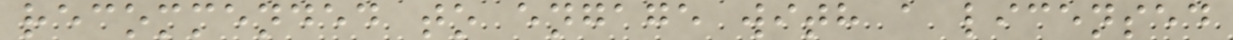recommended to engage with a licensed
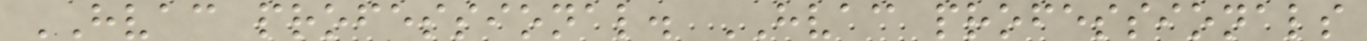HVAC professional. HVAC professionals
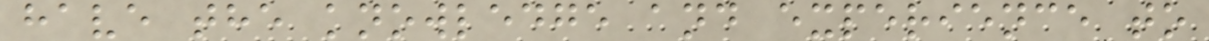have the knowledge and experience to
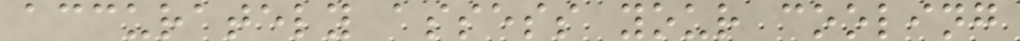accurately assess your cooling
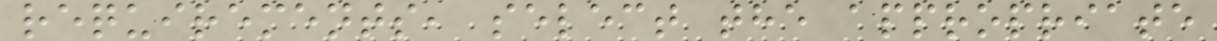requirements, select the appropriate
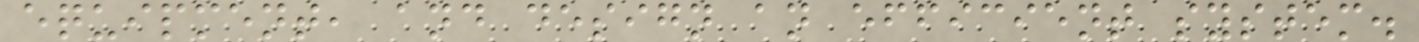equipment, and design an efficient system.
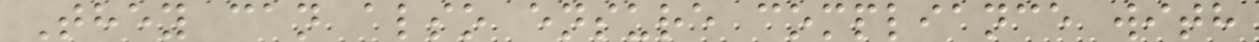They can also ensure compliance with
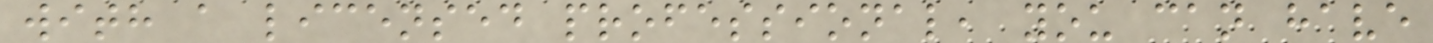with a licensed professional, you can have
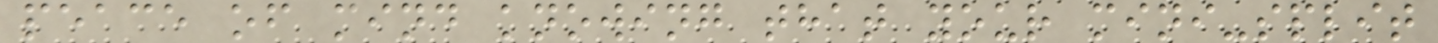peace of mind knowing that your mini-split
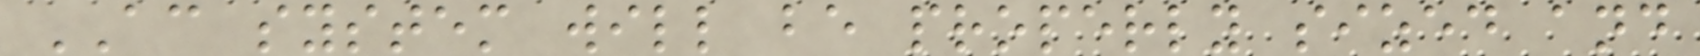AC system will be properly sized and
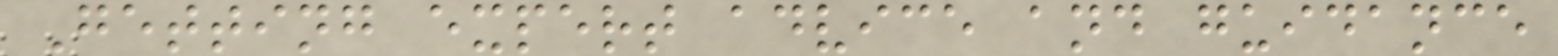Getting expert advice and guidance
